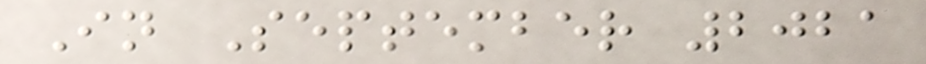In September 2021
